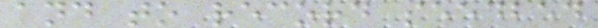and to record seedbed
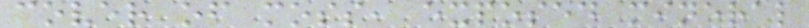cover of moss, exposed mineral
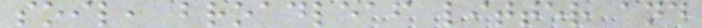soil, broadleaf litter and
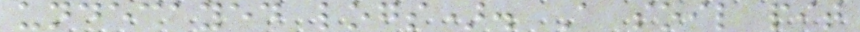undecayed logs). A soil pit
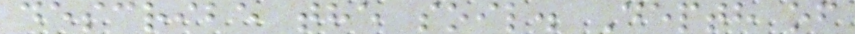describe the soil. Depth of
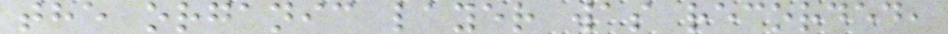the organic layer was recorded,
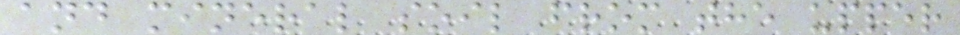and mineral soil from the upper
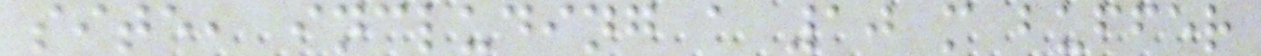site, including a 10 m buffer
